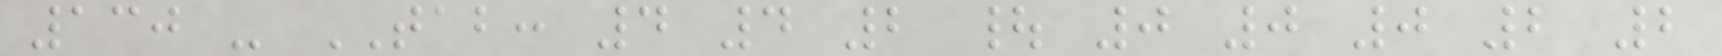130 - TAB: 4 4 2 | 0 0 0 2 2
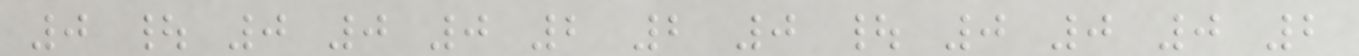0 | 0 0 0 2 2 0 | 0 0 0 2
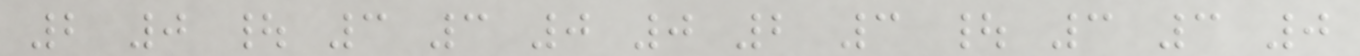2 0 | 3 3 0 0 2 3 | 3 3 0
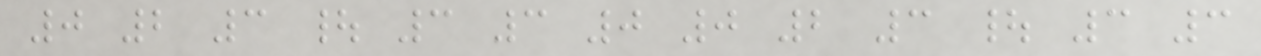0 2 3 | 3 3 0 0 2 3 | 3 3
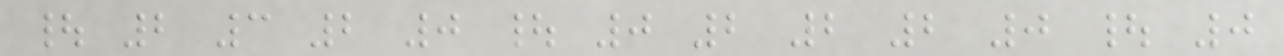| 2 3 2 0 | 0 2 2 2 0 | 0
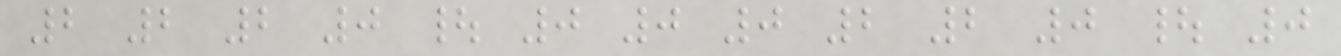2 2 2 0 | 0 0 0 2 2 0 | 0
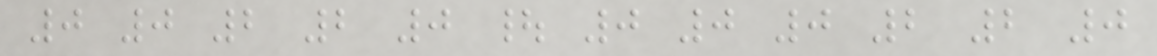0 0 2 2 0 | 0 0 0 2 2 0
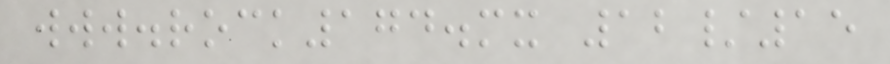www.rock174.mx 12/15
